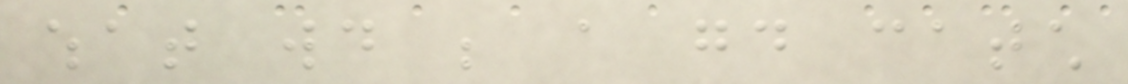what would be a good catch
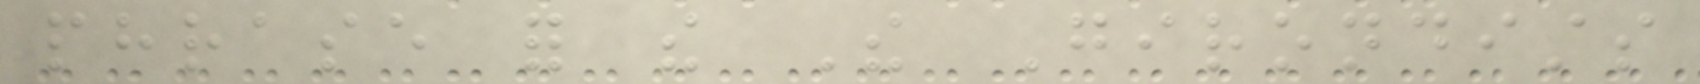phrase for the The Girondists
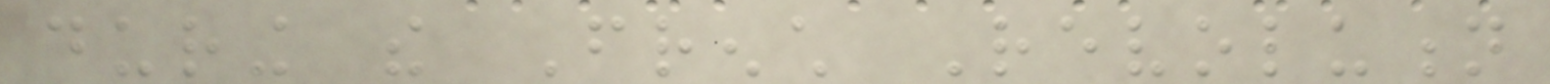during the French Revolution
